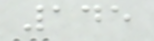145
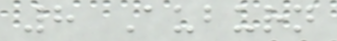8 Auburn
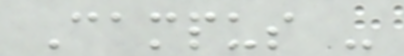Campus -
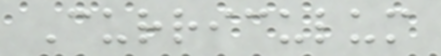Curriculum
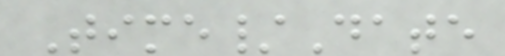Time/Date
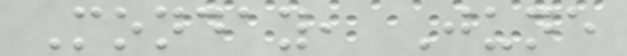Monday, June
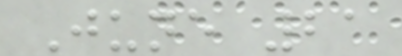June 21
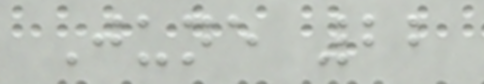June 22
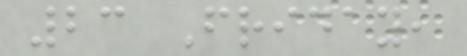23 Friday,
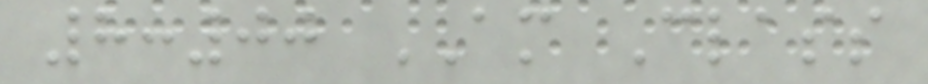8:00 AM Class
